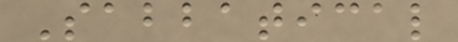Sabbatical
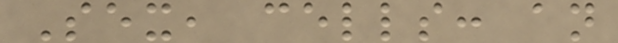Sex, cells: an
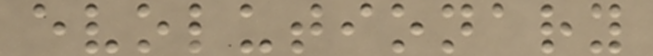evolutionary
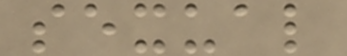sexual
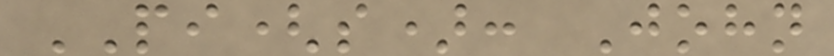PI(s): John
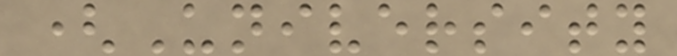(University
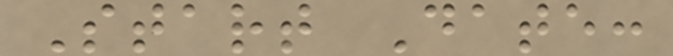Start Date:
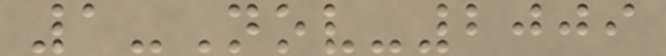1-Nov-2009
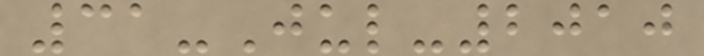31-Jul-2010
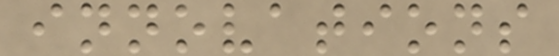innovations
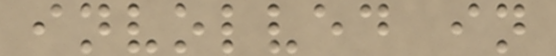involved in
